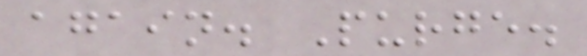again. Purge.
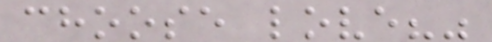choose love?"
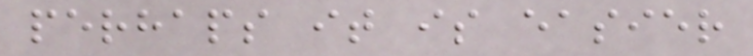perhaps it is easier
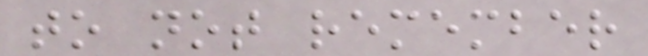to not remember
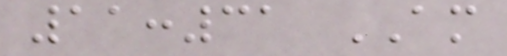11:31 AM
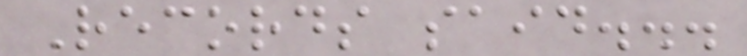Records said...
